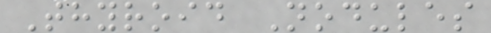Thyroid Nodules
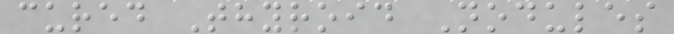cured Thyroid Nodules
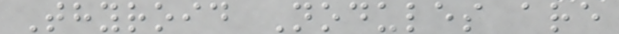Thyroid Nodules are
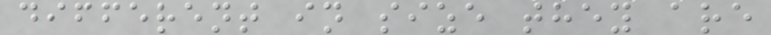different in size they are
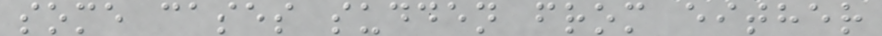some cases sudden from either
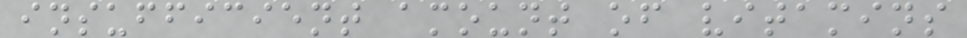insufficient amount of vitamins
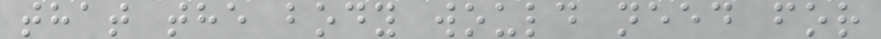that the body would need for
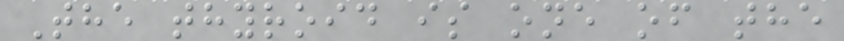The thyroid is one of the
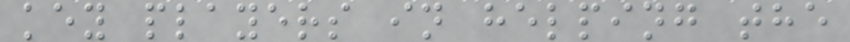key players in helping the
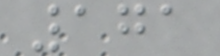171
